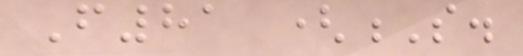F81 (S.
